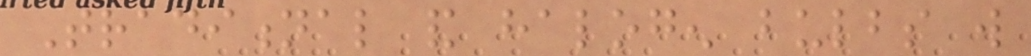Traditional and halogen bulbs will
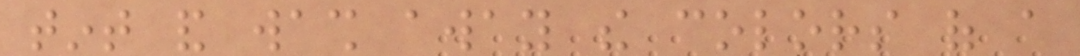tint and wash away the colors of a
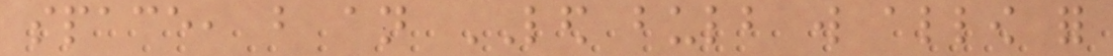space, but an LED bulb will allow for
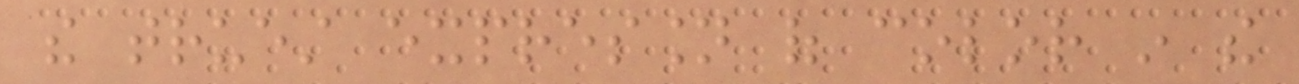the truest expression of color in the
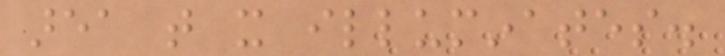area that it illuminates.
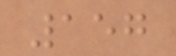157
